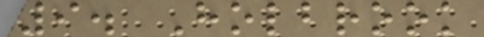9. Holbrook
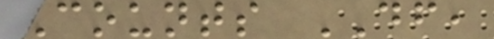Counts DF,
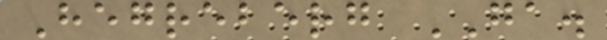Hegreberg GA.
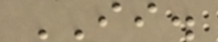II.
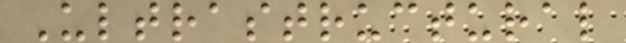Ultrastructural
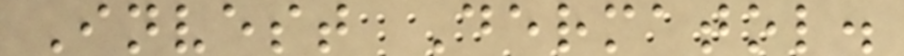Invest Dermatol.
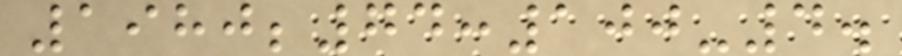1980;74:100-4.
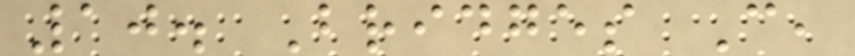10. Bridges C,
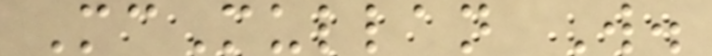McMullan W.
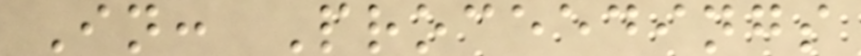In: Proceedings
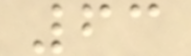63
